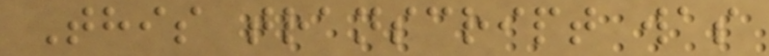This transcript was
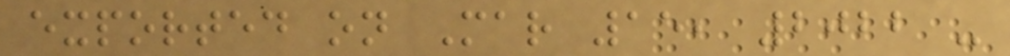exported on Mar 15, 2022 -
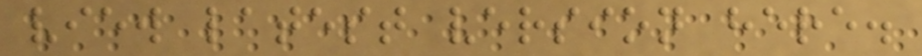view latest version here.
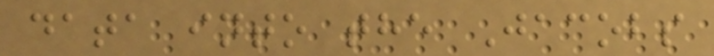data into the Jacobs
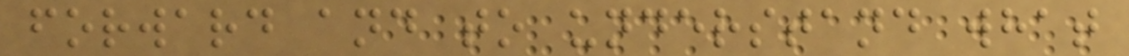forward and to understand what
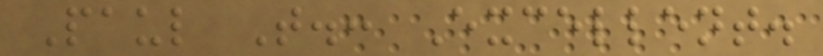Paul T.: Excellent.
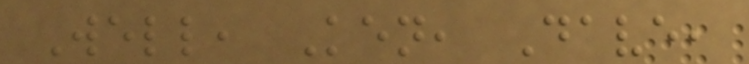Well, Ken, Dave,
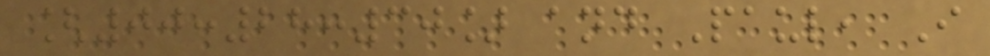[00:28:30] and Paul, I
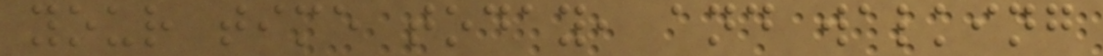your time today, and walking
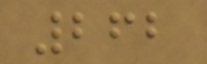262
